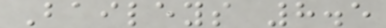Baileys 8.5
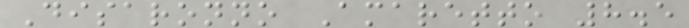Disaronno Amaretto 8.5
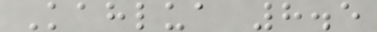Kahlua 8.5
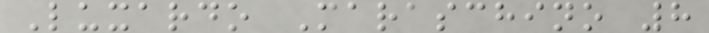Luxardo Maraschino 8
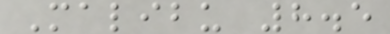Malibu 8.5
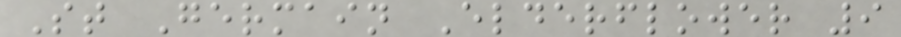St Germain Elderflower 9
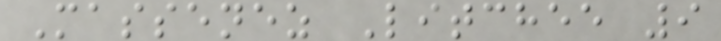Massenez Litchee 9
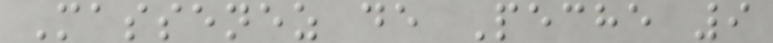Massenez de Peche 9
